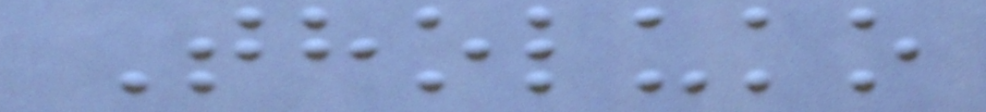Tholuko
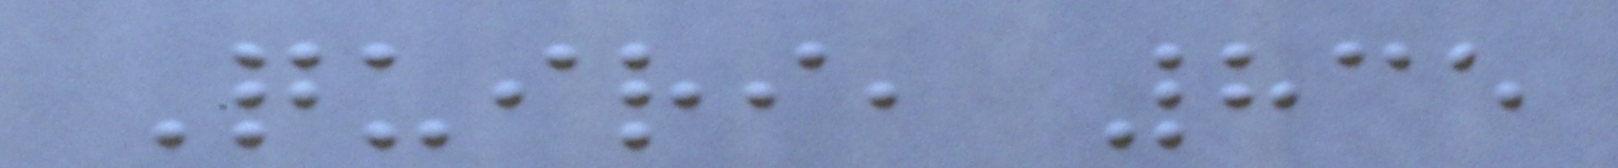Quiri, 835
